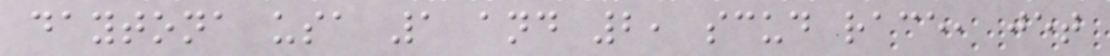daytona usa 1 and 2, scud race, jet
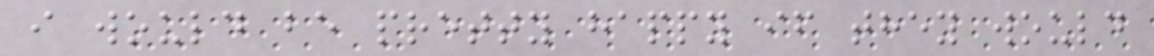i would be pretty happy if they would
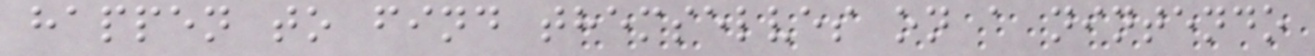happen to find themselves on a nintendo
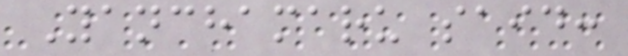Yanchamaru said:
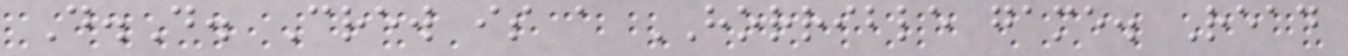D.D. Crew is a HORRIBLE game. Read
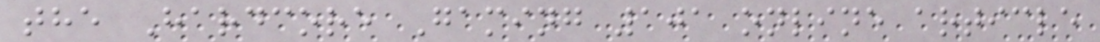the Hardcore Gaming 101 online article
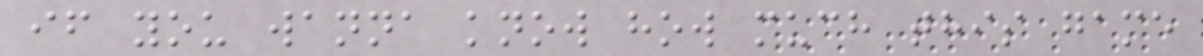if you wanna know how much this game
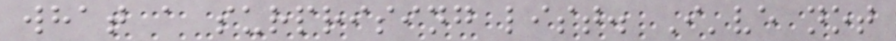what a surprising list. I've not
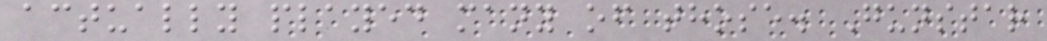actually played many of those. Gunstar
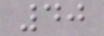40
